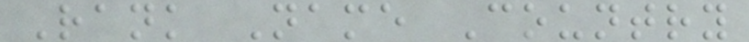Rank Name Country
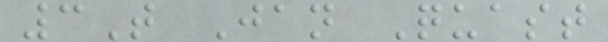3T Jan Quast
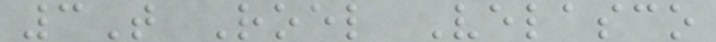3T Roel Velasco
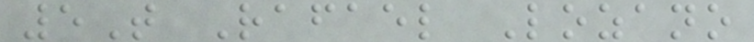5T Rafael Lozano
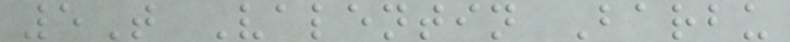5T Valentin Barbu
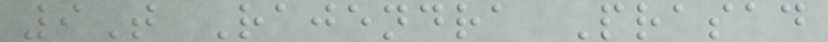9T Rajendra Prasad
